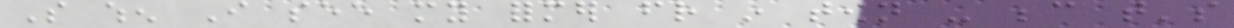So when I see my former friend in town - because that's
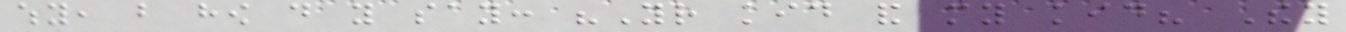why, but how do you say: "Your kid and my kid? They
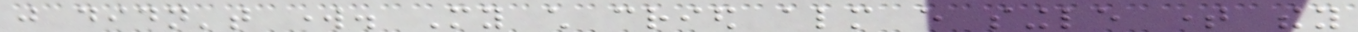just didn't work. My child cried almost every single time they
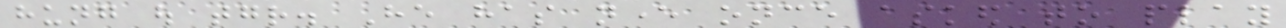hung out together. He has never once asked to play
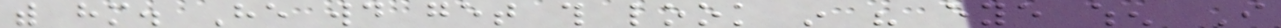with him. He would get this look in his eye when I
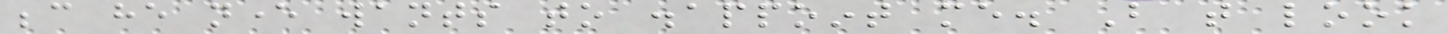because he never wants to disappoint me. But that look
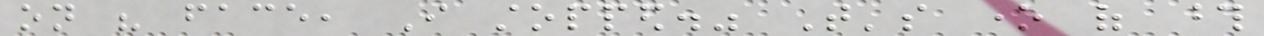on his face, I stopped." That's one of those
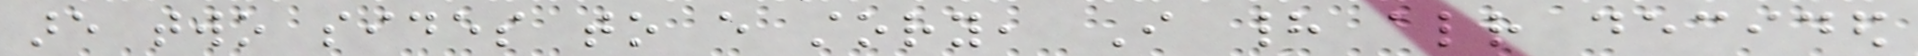are two sides to every story, I had already decided
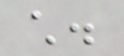child.
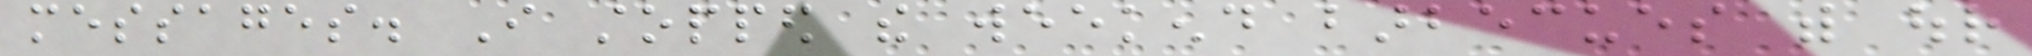messages. I stopped the weekend barbecues with our
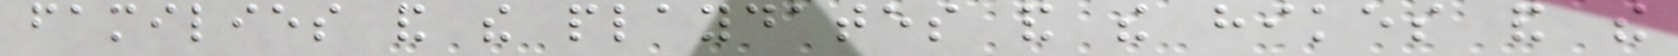families and the playdates and the hikes and the
